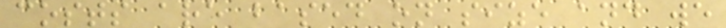costs are based on size and we
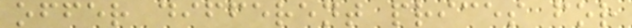offer different prices for
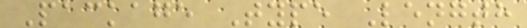Package Type Length
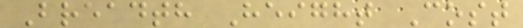Breadth Height Cost
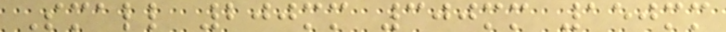Small 200mm 300mm 150mm
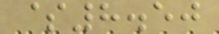$8.50
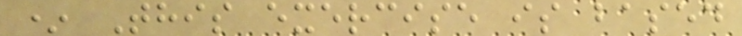* This exercise is based
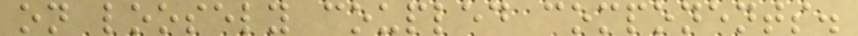on loosely coupled components.
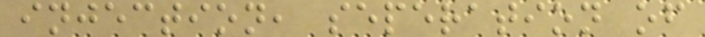injection, seperation of
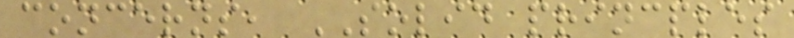concerns, SOLID princples
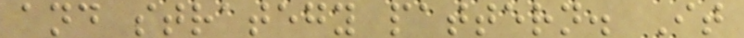and strategy pattern. It
